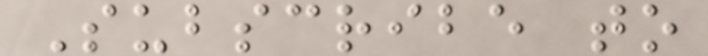Subscribe to
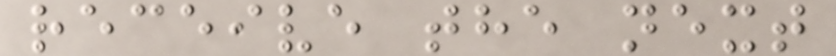receive the next
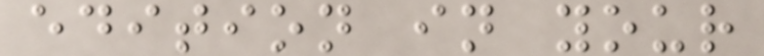edition in your
